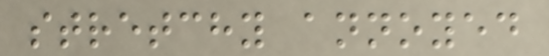stretchy annoyed
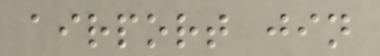airport jin
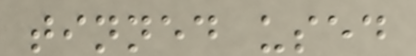tinned used
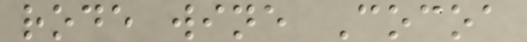rode wine Cocoa
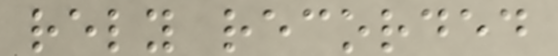rely recorded
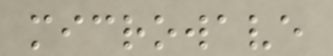microwave
